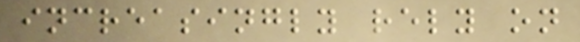increasingly rely on
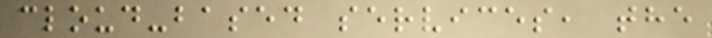cloud-based services, the
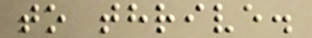to thrive.
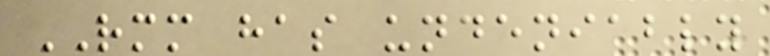RMM has undeniably
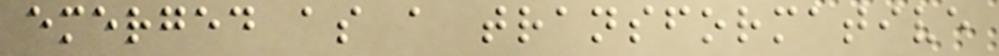emerged as a transformative
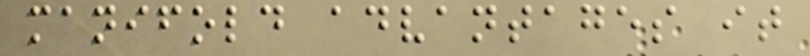manifold advantages it
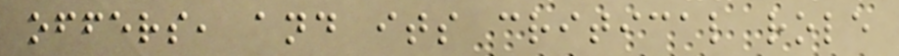offers, and its critical role
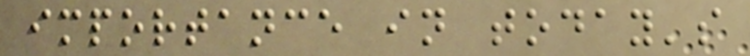importance in today's
